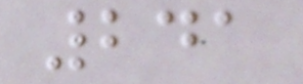241
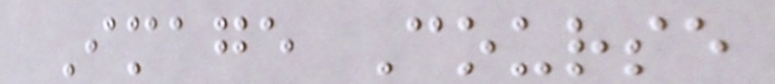Image Course
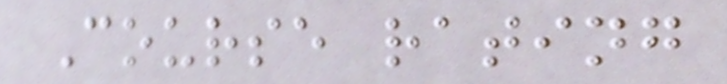Course rating
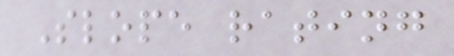Slope rating
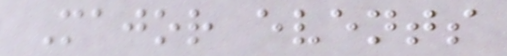Major events
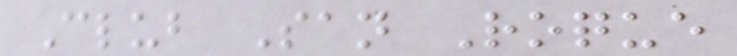Club San Roque
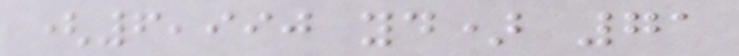(6,990 yd) 71
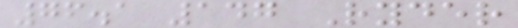76.1 147 Ryder
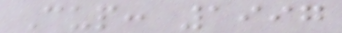Cup: 1997
